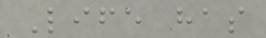Life has
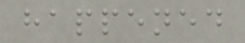happened
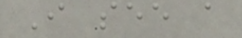I see a
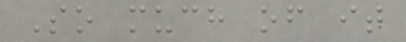So much of it
